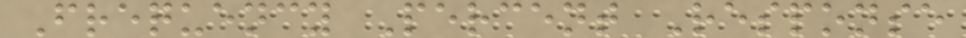Frequency Percent Response
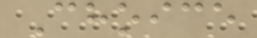Choice
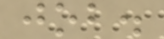job.
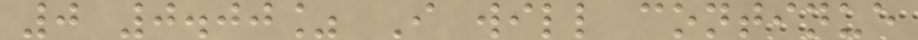0 0.00% I will continue
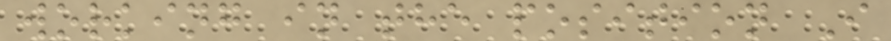working in the position I
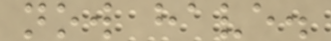now have.
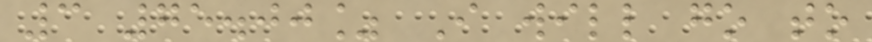3 75.00% I will go to
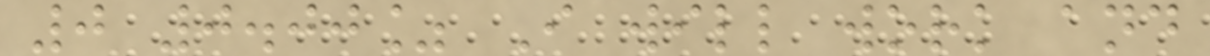0 0.00% I will work and
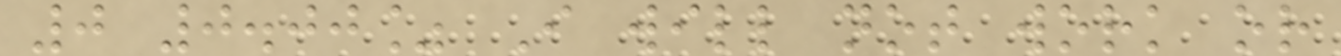0 0.00% I will not work or
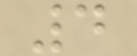4
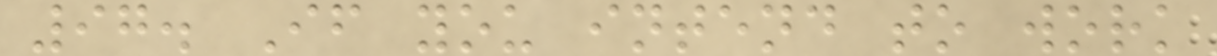97. If you intend to work
